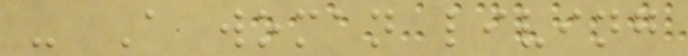- A woman living
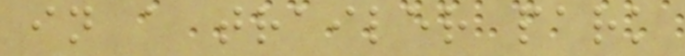in a trailer park
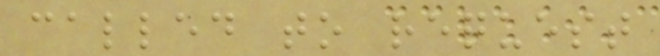called to request
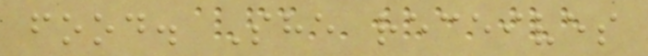food. She receives
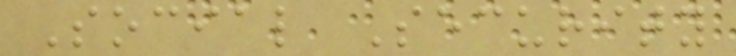Social Security
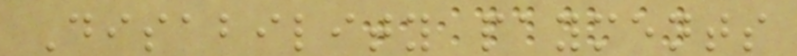Disability payments
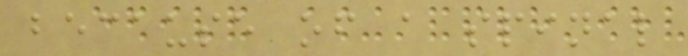because of a spinal
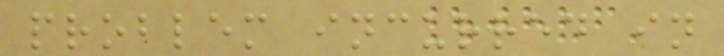problem incurred in
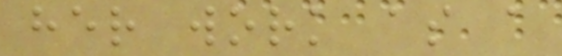her work as a
